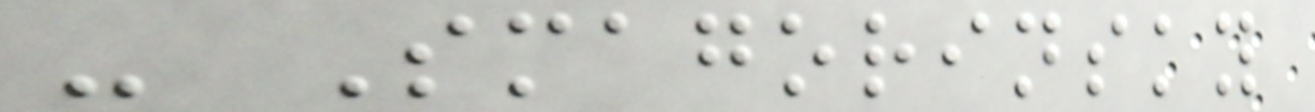- Smagorinsky
